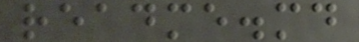readme.md
